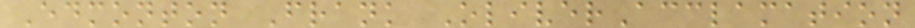Edmonton Frank OliverAcclamation
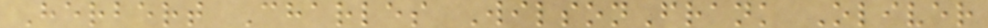Herbert Charles WilsonFrank Oliver
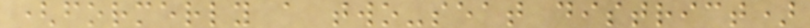(formerly a two-seat district)
